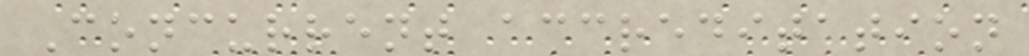Concurrent accreditation
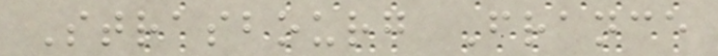Strasbourg France
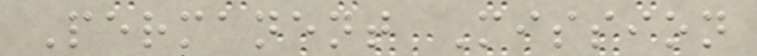Permanent Mission
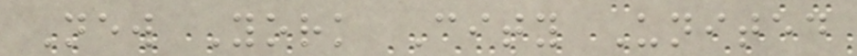New York City United
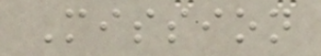Mission
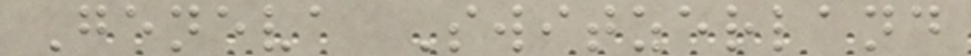Geneva Switzerland
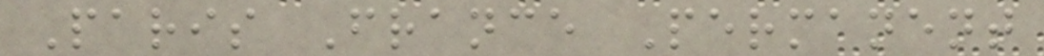Paris France Permanent
